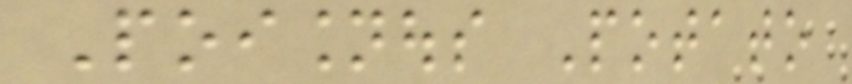Poisionous Potato
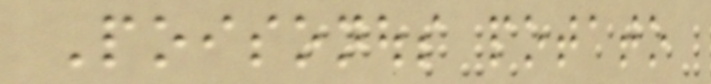Poisonous potato
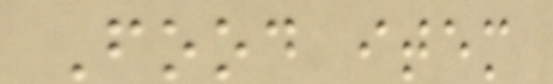Food item
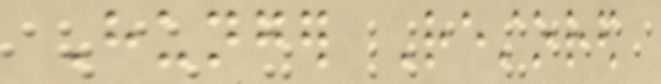Hunger Restored
